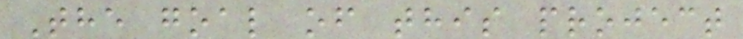The goal of this project
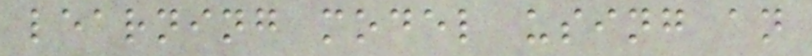learning model using an
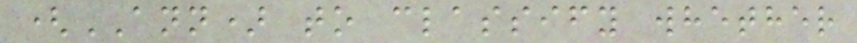(ANN) to classify whether
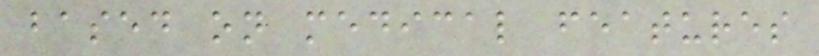based on medical features
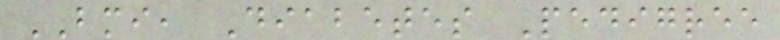BMI, Diabetes Pedigree
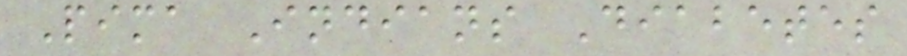Pima Indians Diabetes
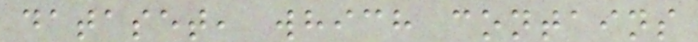dataset, which contains
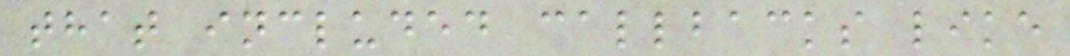that included callbacks like
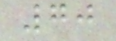70
